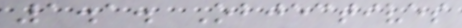1.1. Objectives
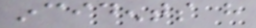incidents have
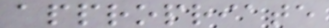appropriate
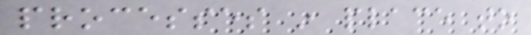processes in place to
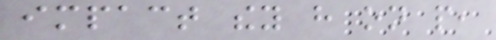impact they have on people,
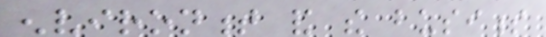environment and the business
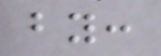by:
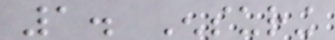1. Ensuring
